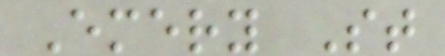Emery St
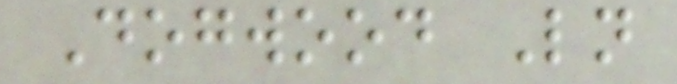Dogwood Ln
